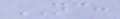NC:
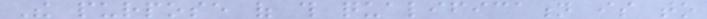The purpose of this qualification is to
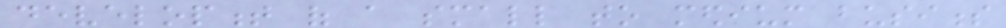development of a small to medium business
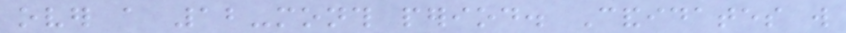over a 12-month period. Candidates will
